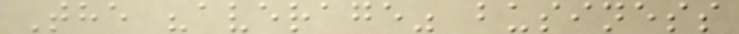The "average" business
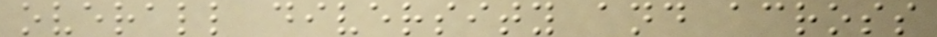overall diversity and across
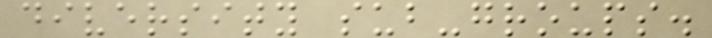diversity sub-groups.
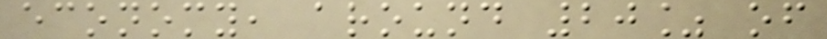economy, around 20% of
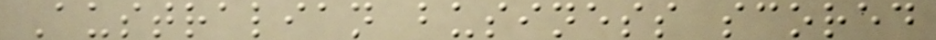Australian business scored
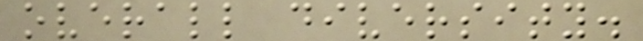overall diversity.
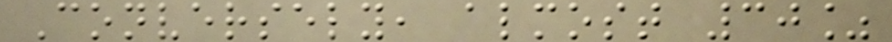Conversely, almost 30%
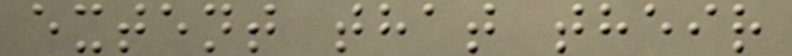extent that their
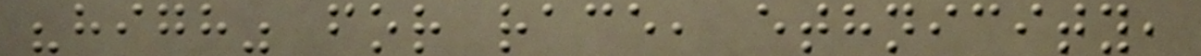"high" for race, ethnicity,
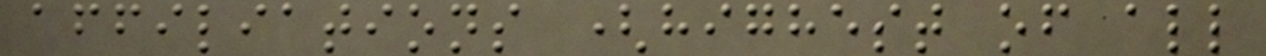affiliations (highest of all
